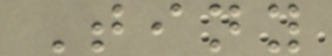Tiny
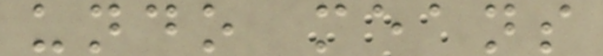undo means
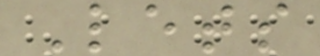Lets
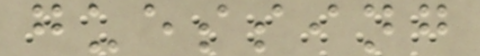guessing
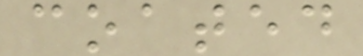coated
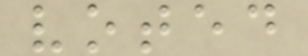voted
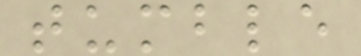tumble
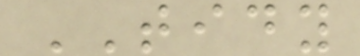TIDY
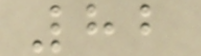82
